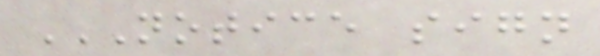NOTICE SIGN
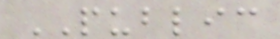PUBLIC
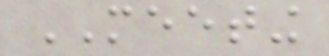MEETING
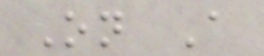On A
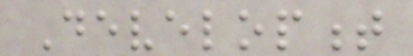Development
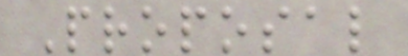Proposal
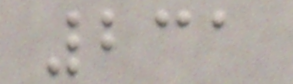231
